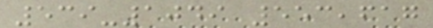539-1049 553,617
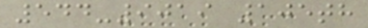544-9019 105th
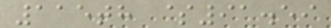115th $91.59
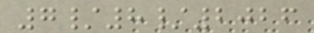7/8/2026
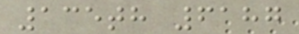135th 6187
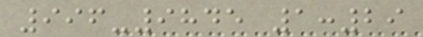996-9845 1:29
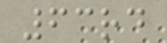63rd
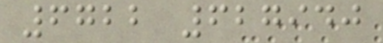6722 627940
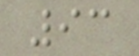93
